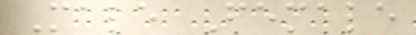Male Female
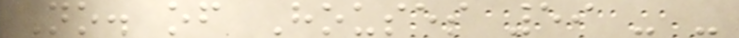No. of Houses 59 - -
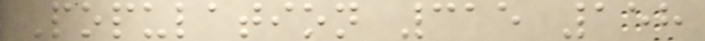Population 315 158
